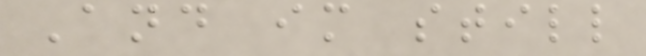And im still
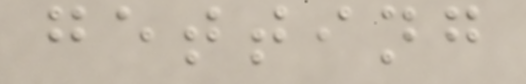getting
